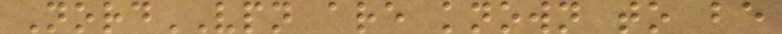NordVPN are known to be
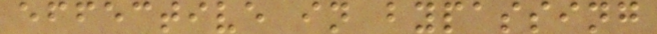effective in bypassing
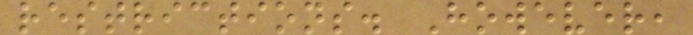restrictions. However,
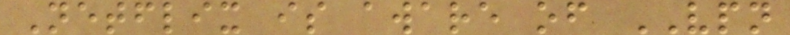Netflix is aware of VPN
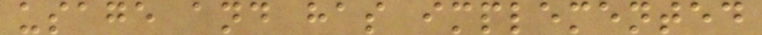usage and has implemented
